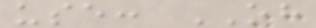use: OH
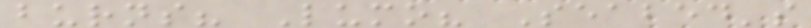burns? Lumo? Seabed's
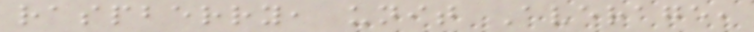raspberry, unit Average,
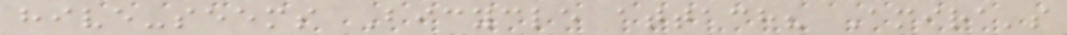hive-seems Bicycle attach? Amira's
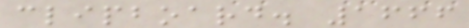clipboard. 1666
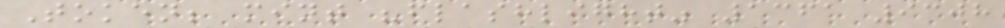Token; mint "flashlight" 1361 9308
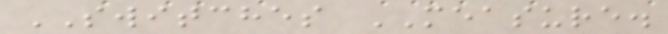SWITCHES MEASURE.
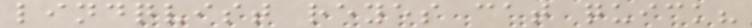lindqvist reyes cat quick?
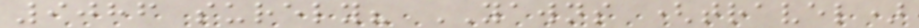9086 surely? YAWNS (travel)
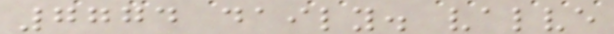7774 daily. valve
